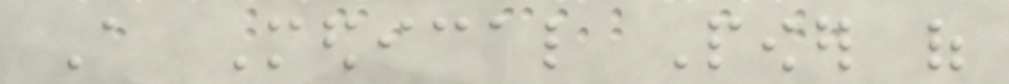A Medical Power of
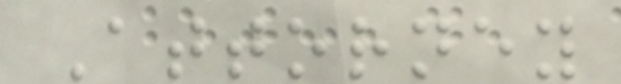Attorney
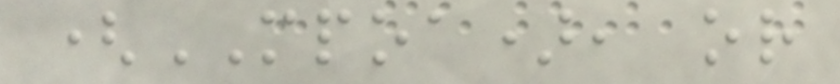(MPOA), or
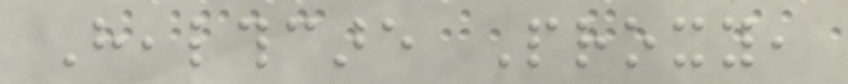Healthcare Proxy,
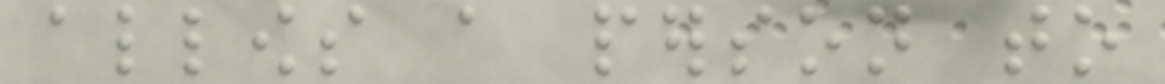allows a person to
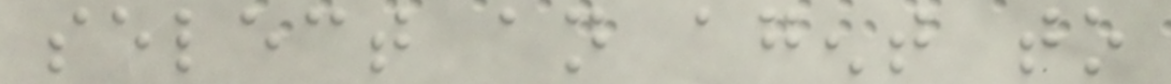select an agent to
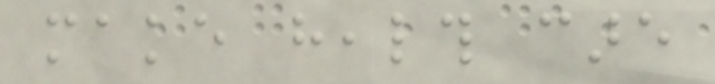make health care
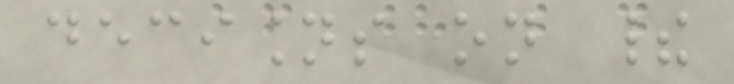decisions on their
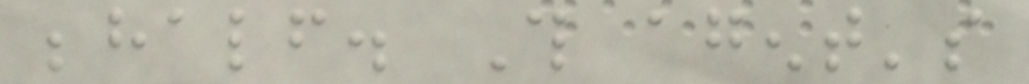behalf. This agent's
